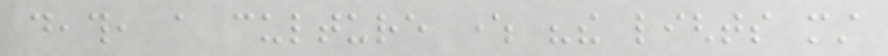death, a culture where "the lights must
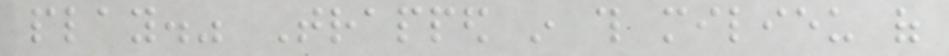play." Trapped in this milieu of
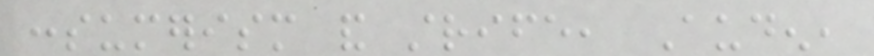consumerism and strife, Auden,
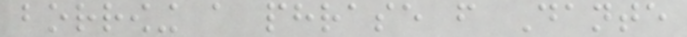borrowing a phrase from Dante
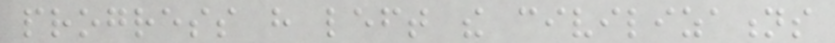progress have left the civilizations
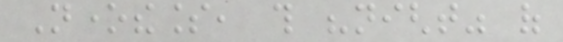Nonetheless, this "night" of
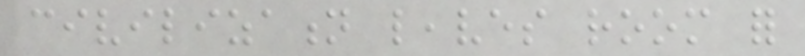civilization leaves room for
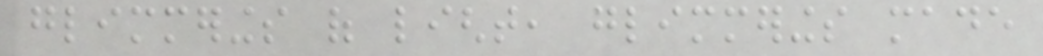glimmerings of light, glimmerings made
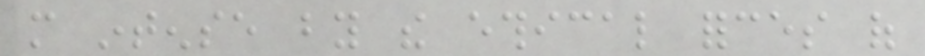more intense by the ethical forces of
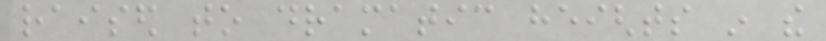raised to dramatic heights in the
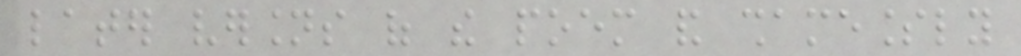later versions of the poem and shamelessly
